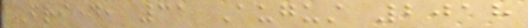Friday, 31 August 2018
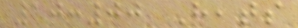10:00 Heats
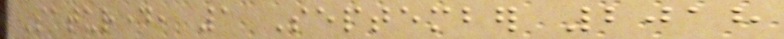Saturday, 1 September 2018
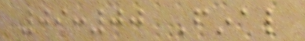09:00 Final
